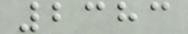2383
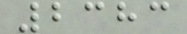2383
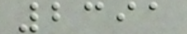2391
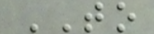TO
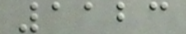1123
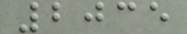2035
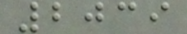2039
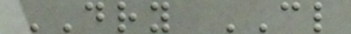DRY CL
